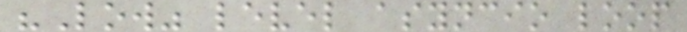"Low" level asyncio loop
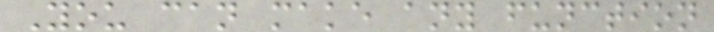You can make any function
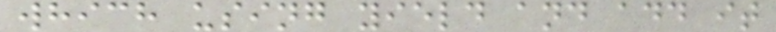which using yield and add it
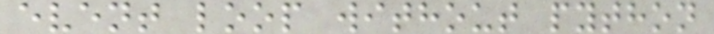event loop without python
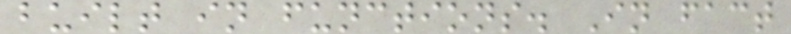built in functions. In fact
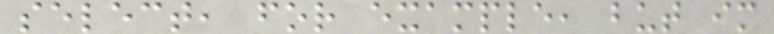select, for example, but im
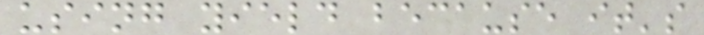using yield because it's
